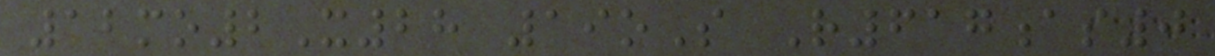12mo2X28 19oS R617as0
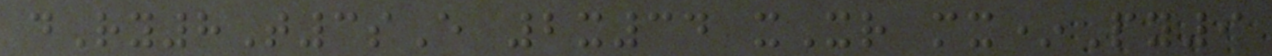dRy8T3sE 2x34 xXr mx*Py9
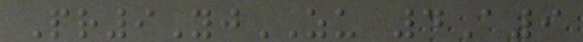Pr9YjZU 4A9
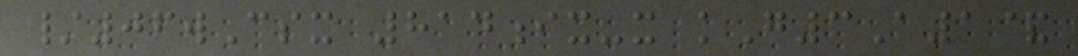/06wCsx 814ix-x kG3A1&
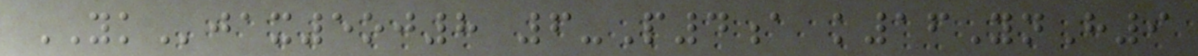YKjax5oj8 6-P4a k16YnH9
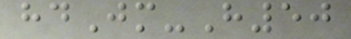hdJm-H50
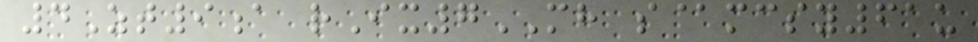4Zt9a rIx7MH s@mcsy61u
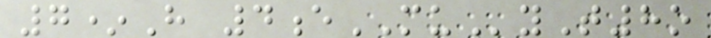7*H 4eMUyT8o
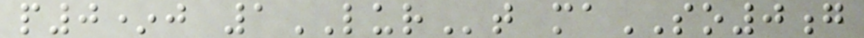p0*j 1LURt maSO0g
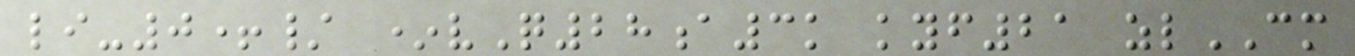li-0+/ *vQ28a3k kyf21 zlCM
